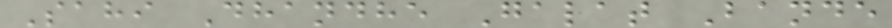Sahi Dhandhe Galat Bande
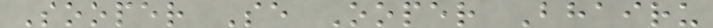Sooper Se Ooper Bhairu
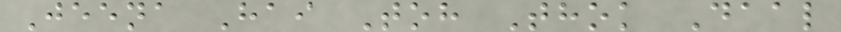Jeena Hai Toh Thok Daal
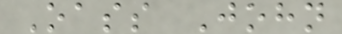Oass John
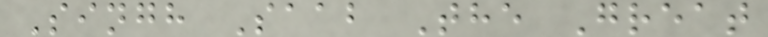Singh Saab The Great
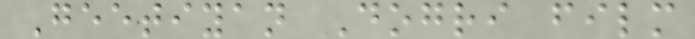Geetiyan Dogri film
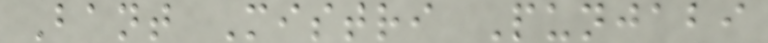Bant Mistri Punjabi
